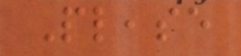Please
